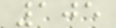105
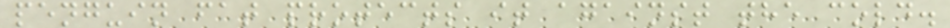penguin fat protects it against the cold.
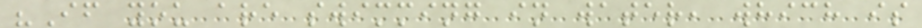"If you are swimming in water, which is
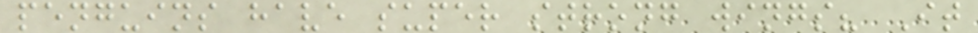penguins have super strong wings? It
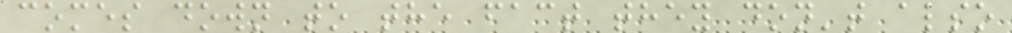comes down to the fact they don't also
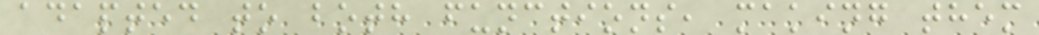adapted to both functions, making them
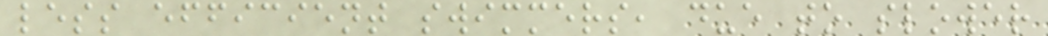less efficient swimmers, due to slower
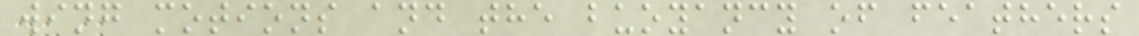wing motions and the buoyancy of feathers
